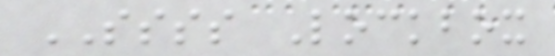SSSS Lockbox
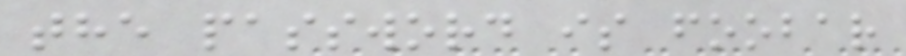the password is foobar
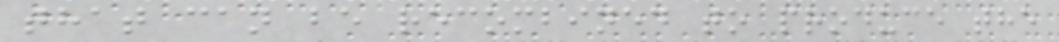that can be recombined to produce the
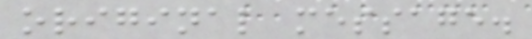original message.
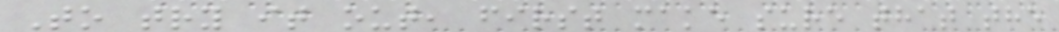To try it out, first make sure that the
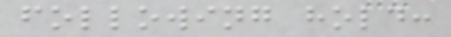following hold:
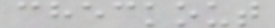checkout
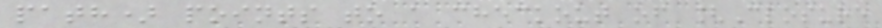path) points to a checkout of [Closure
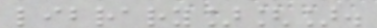library][].
